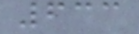633
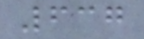637
